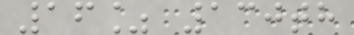16% 130th
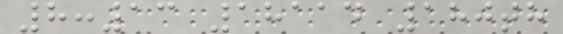8:13 18114 180th
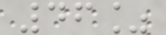46%
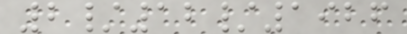2/12/1926
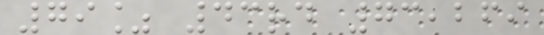79% 43rd 73,269
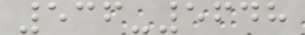536-5648
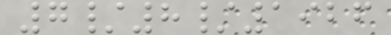7/8/1926
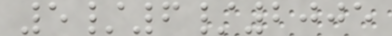5/6/2005
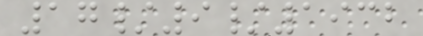17/9/1932
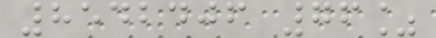8542406 76%
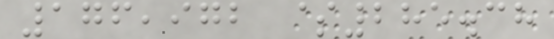176,972 $285.38
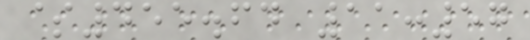$455.64 11:57
